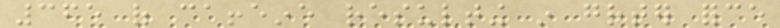365 of caffeine resulting in greater force
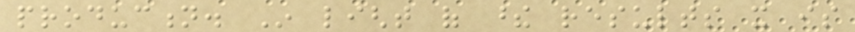production. In light of these results it is
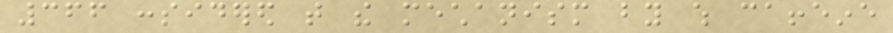366 considered that the mechanism by which caffeine
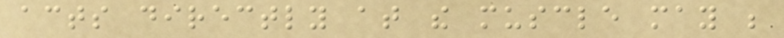acts directly at the muscle may be
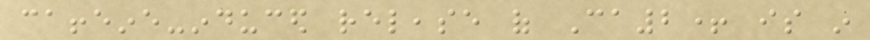caffeine-induced release of Ca2+ is in
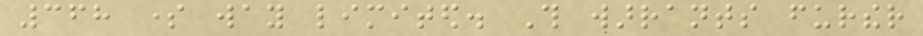368 some way limited. This warrants further
